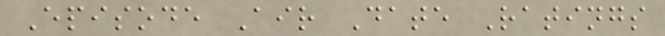Episode Air Date Ratings
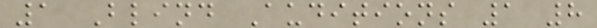1 Blind Auditions 1 8
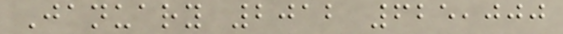January 2012 625,000
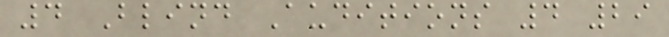4 Blind Auditions 4 29
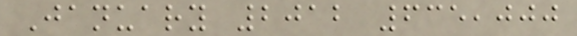January 2012 635,000
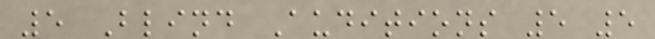5 Blind Auditions 5 5
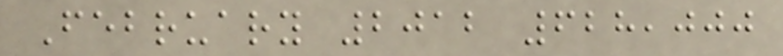February 2012 628,000
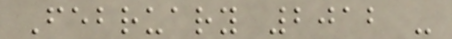February 2012 -
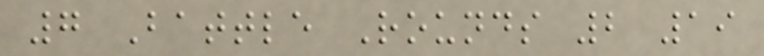7 Battle Rounds 2 19
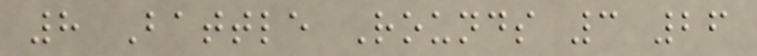8 Battle Rounds 3 26
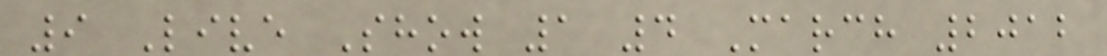9 Live Show 1 4 March 2012
